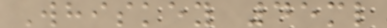Whiskey 45ml
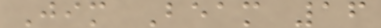Jim Beam 16
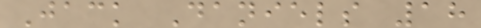Jack Daniels 18
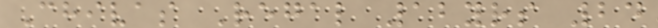Chivas Regal 12yrs 24
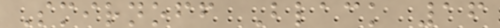Smirnoff Black 16
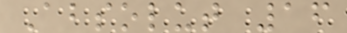Absolut 16
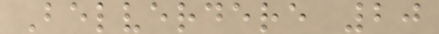Belverdere 20
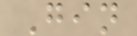Gin
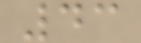43
